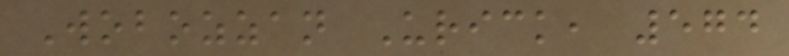Wobozzan Urick, 574
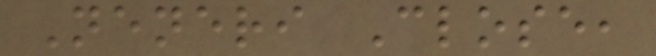Neneri Close,
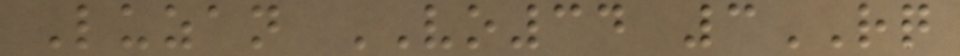Luzan VO34 3RQ
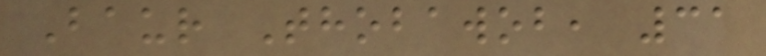Baur Thobawob, 31
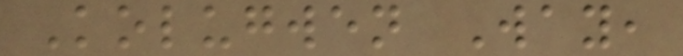Kolugwen Way,
